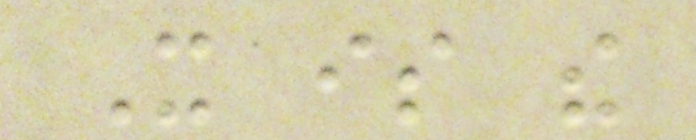It is the
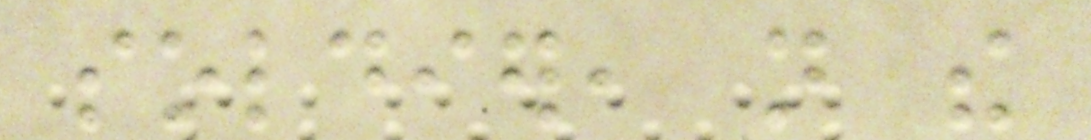soldier, not the
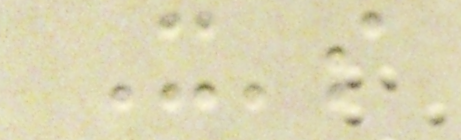It's
